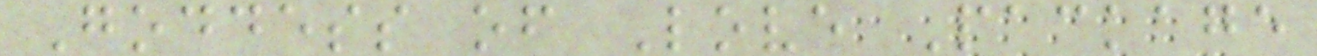Goddess of Love Package
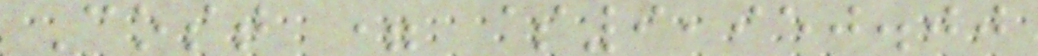Cost = $9,950.00
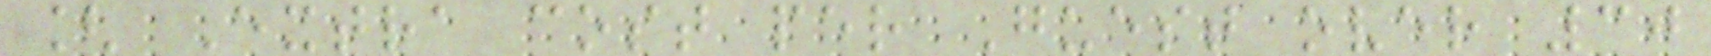[ Extra cost per Guest over 30
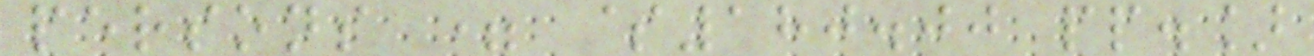persons = $180.00 pp.]
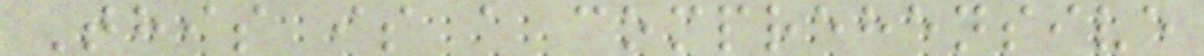This is a comprehensive
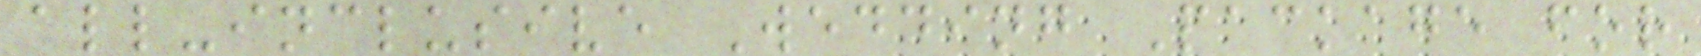all-inclusive Wedding Package for
